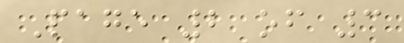Page 2 of 3
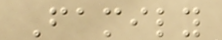Family
